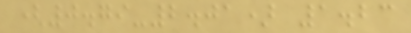(0.79-2.01) 1.23
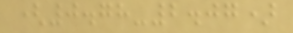(0.78-2.07)
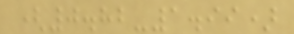(0.82-1.99)
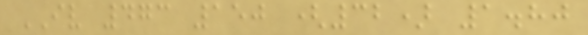IV 473 150 (32) 1.80
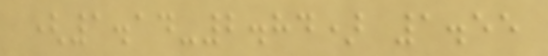(1.14-2.84) 1.55
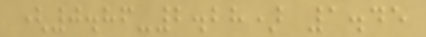(0.86-2.28) 1.45
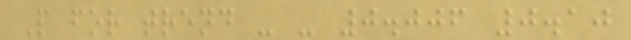P for trend - - 0.006 0.10
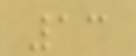13
